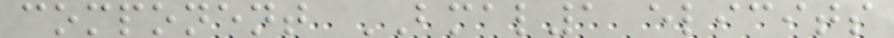component BMAL1 elicits
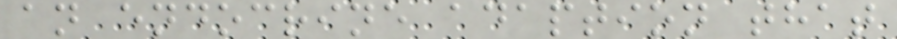an endocrine adaption that
